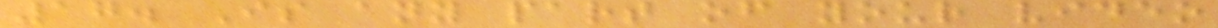17. Is any part of your video
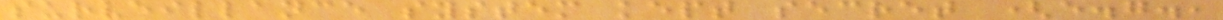surveillance system kept secret (e.g.,
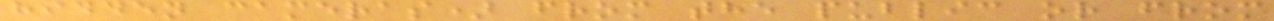hidden cameras) from the public or from
